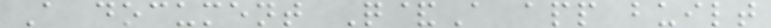A document Q&A app built
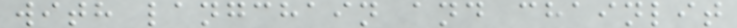with langchain and chainlit
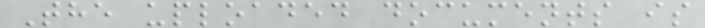The uploaded documents is
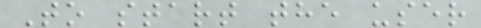To start the user
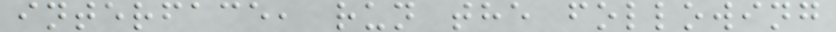interface, run the following
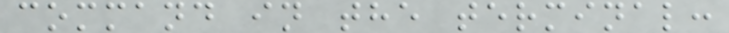command in the terminal:
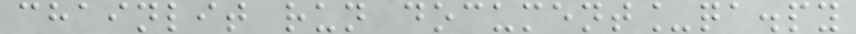chainlit run document_qa.py
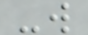-w
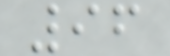96
